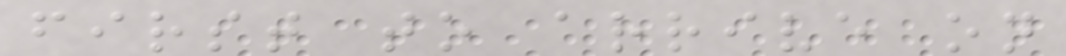first to arrive on
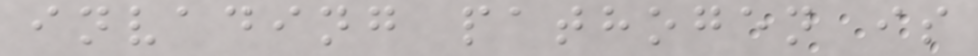invading pathogen is
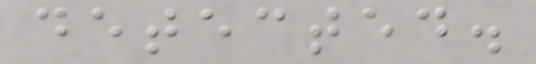detected.
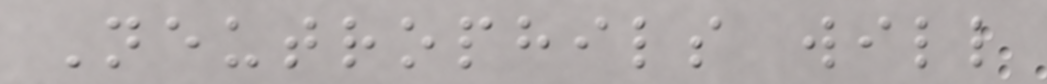Neutrophils will
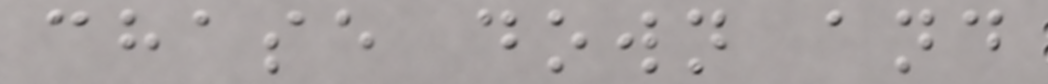chase down and
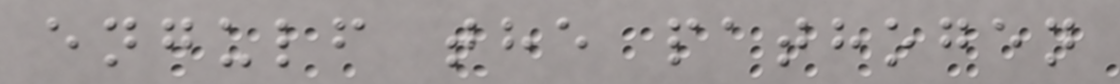engulf the pathogen
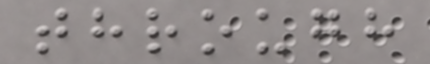through
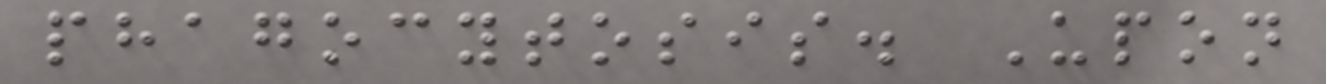phagocytosis. Upon
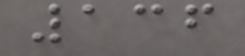136
